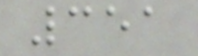351
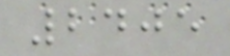2405
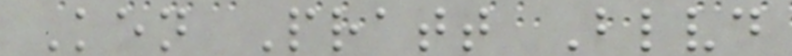Ken Pratt Blvd
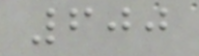600
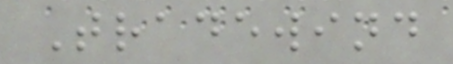Tradewind
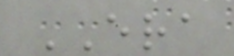ERA
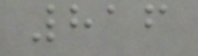816
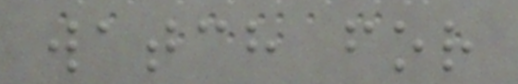watch for
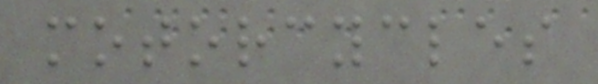motorcycles
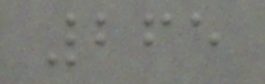265
